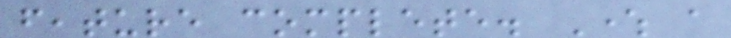feature complete. Where a
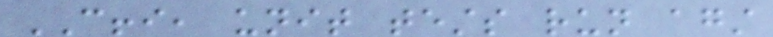CFFI, unit tests run against
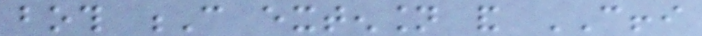both C extension and CFFI
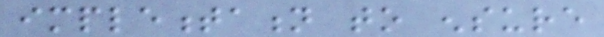implementation to ensure
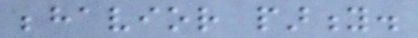behavior parity.
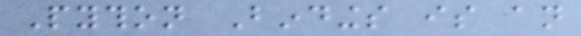Python Bindings is an
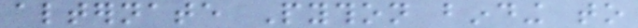alternate Python binding to
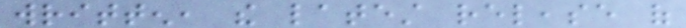written, the latest release of
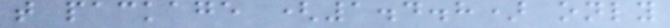that package (1.4.8) only
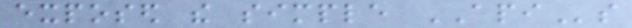exposed the simple APIs
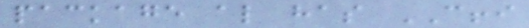package also has CFFI
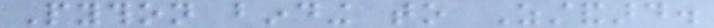Python binding to Zstandard.
